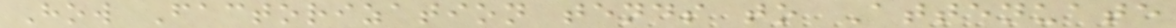How Factorization tends to Attenuate
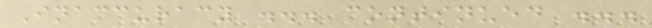Inaccuracy ... continued ...
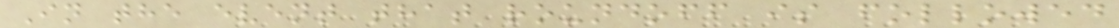In the event that roundoff is followed
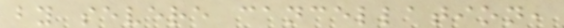by severe cancellation,
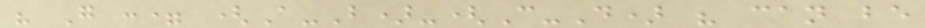" G := (A-B)-(C-D) " can be
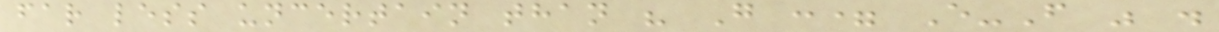far less uncertain than " G := E-F " .
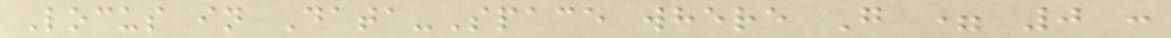Locus in Data-Space where G = 0 :
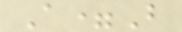A=B
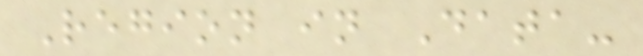Region in Data-
